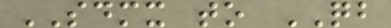SDMX to QB
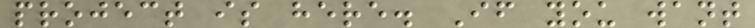project is here. If you want
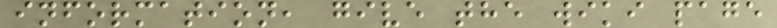information, give the wiki page
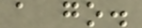a go.
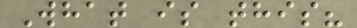What is this?
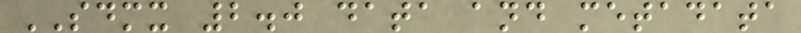SDMX 2.0 data and metadata
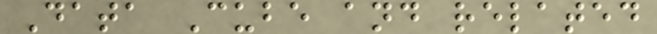Data Cube and related
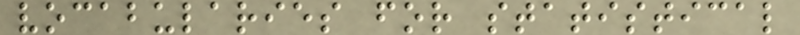vocabularies for statistical
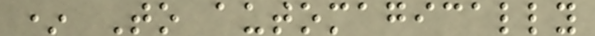* To automagically
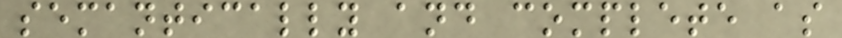semantically and complete as
